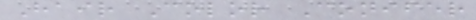Hair Color Conifer
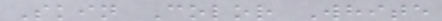Skin Color White
